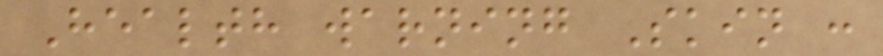Health warning Skin :
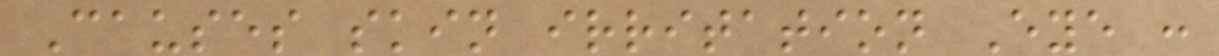Causes skin irritation Eye :
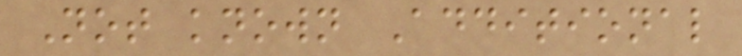Not known Additional
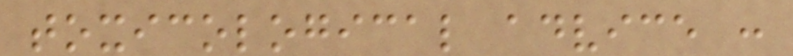toxicological advice :
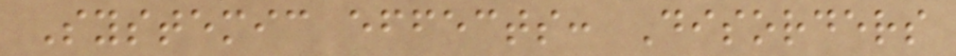Systemic effects: Disorders
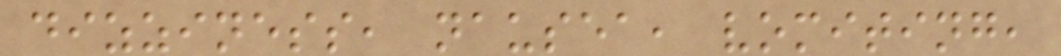dizziness, nausea, vomiting,
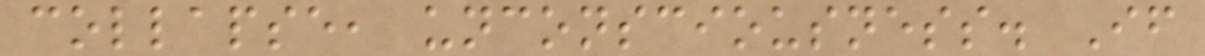collapse, unconsciousness. If
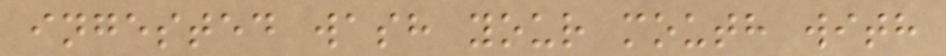ingested wash your mouth with
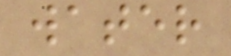water
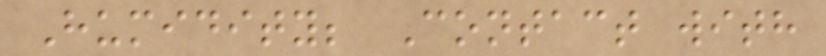Humidity; Contact with
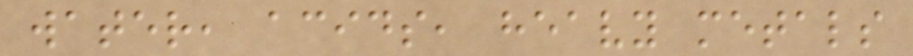water, acids, heavy metals
